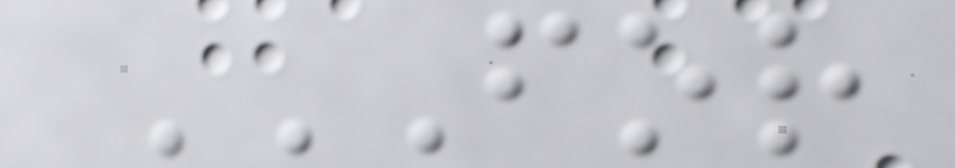FOR
